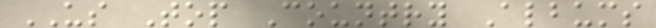US Top Country Albums
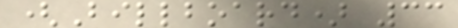(Billboard) 33
